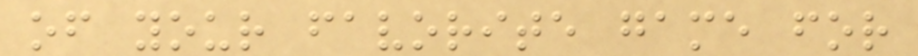of your favorite game for
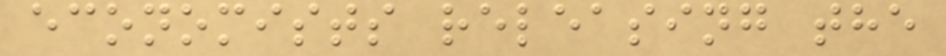economists releasing the
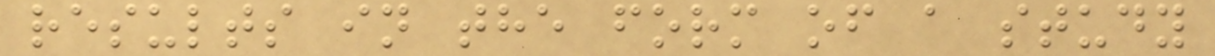results in the form of a study
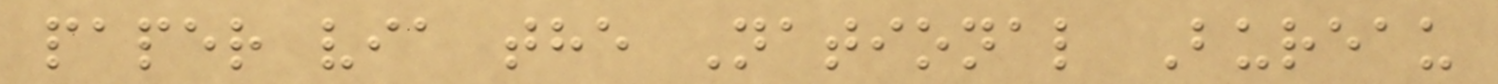paper via the National Bureau
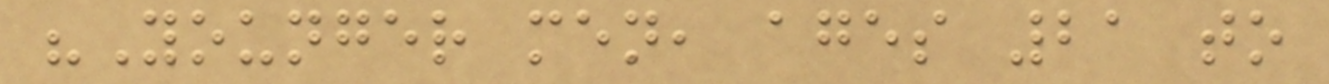"Younger men, ages 21 to
